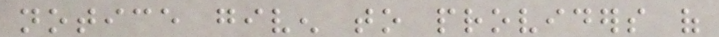notice given to providers of
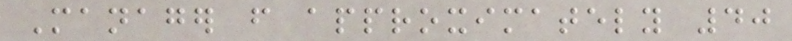Manager from approximately 40
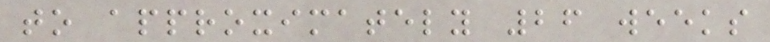to approximately 26 weeks
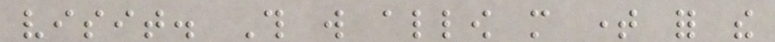visit. This will allow more time for the
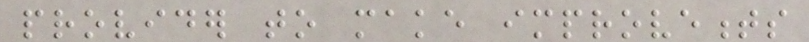provider to make improvements
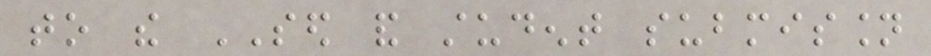to the SED and student submission
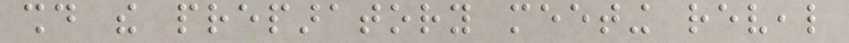should the preparatory meeting reveal
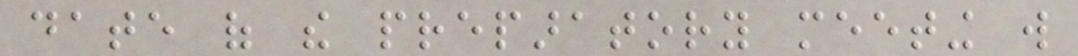date of the preparatory meeting will
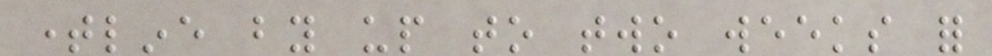timeline by up to two weeks for
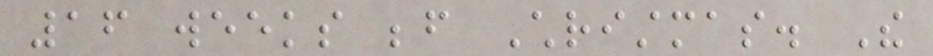16 weeks before Christmas. The
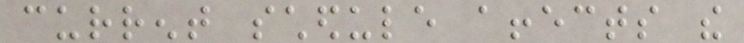current schedule affects the
